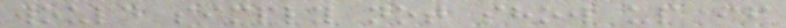would simply not show up if
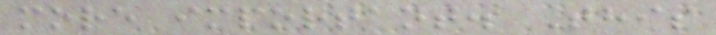more important. This
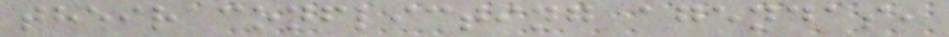their conflicting agendas,
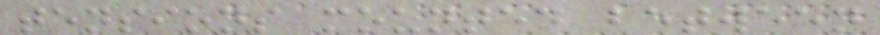tensions mounted between
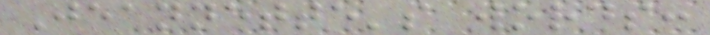Jeannette's words:
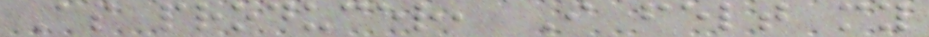As producer, I felt my
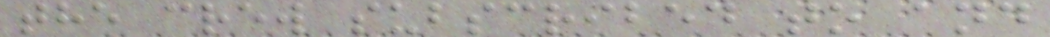the crew subscribed to and
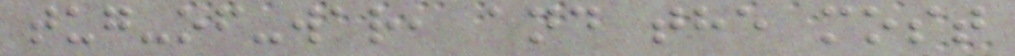tug-of-war, and the most
